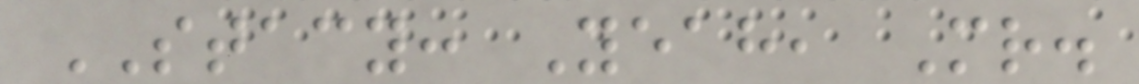STACY: Yeah, Mr.
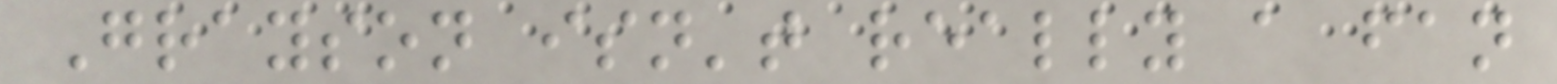Grayson isn't really a fan
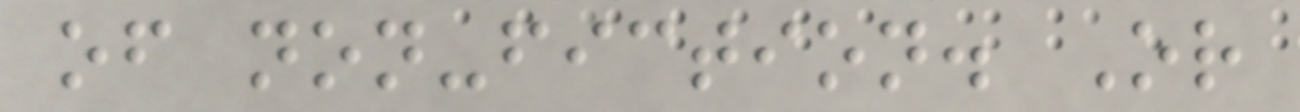of non-fiction. Or
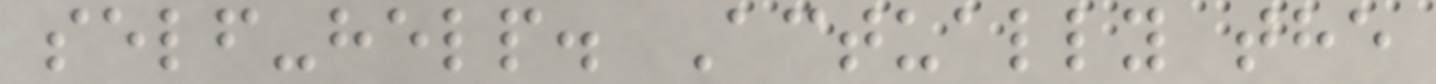self-help. Actually the
